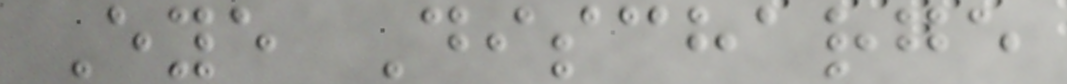Eye Discharge
